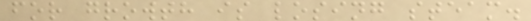for growth is losing steam.
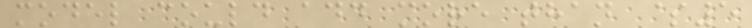model could add more than $5
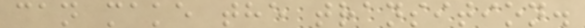can make the transition.
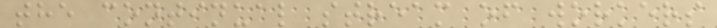the continual stream of workers
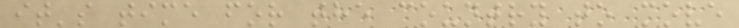it's time for the country to move
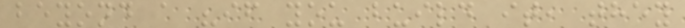beyond a "if you build it, they
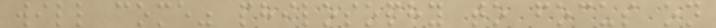will come" philosophy to focus on
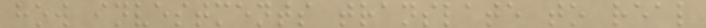how investments translate to real
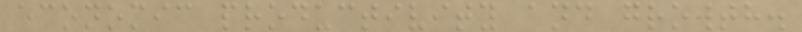economic productivity and growth.
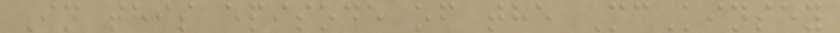In this episode of the McKinsey
